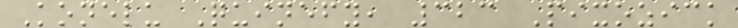Konelu Quinefy, 323 Pixozick
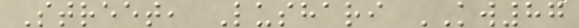Street, Lushari KW87
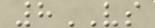8VS
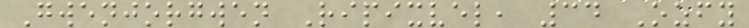Gwenjorgwen Ripixvel, 34 Ozfy
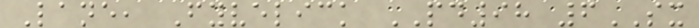Lane, Fyvelick PD98 6SX
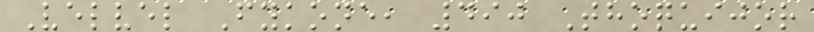Velvel Fykone, 490 Thoquijor
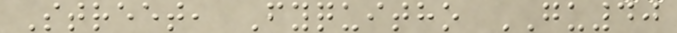Street, Fyquitho GU40
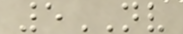5NV
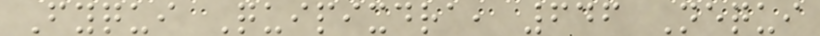Fyqui Quipixdra, 646 Nequi
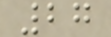27
